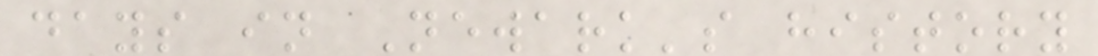days in Newark's history
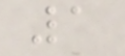1
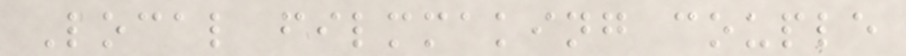Local filmmaking couple
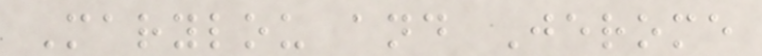Marylou and Jerome
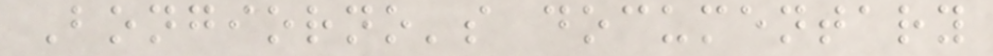Bongiorno's documentary
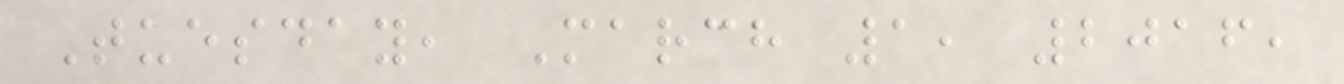Tuesday, March 1, 2016,
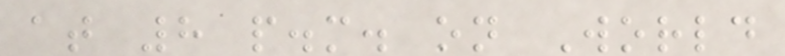at 8 p.m. on World
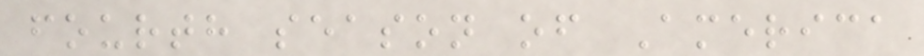fourth season of America
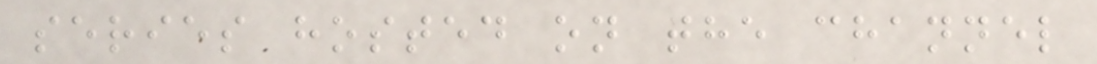series hosted on the channel
